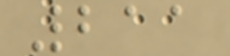211
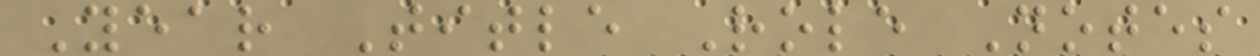Year Title Role Notes
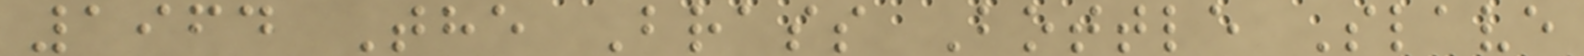1964 The Brass Bottle Slave
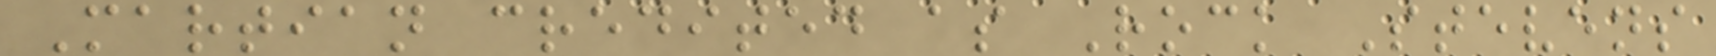Martian credited as Rock Stevens
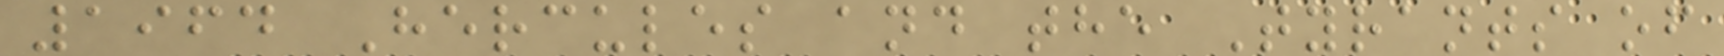1964 Hercules and the Tyrants of
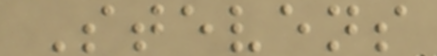Stevens
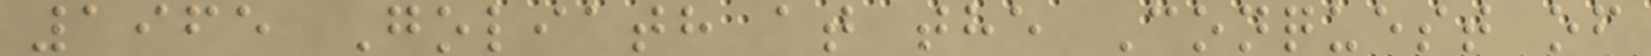1965 Goliath at the Conquest of
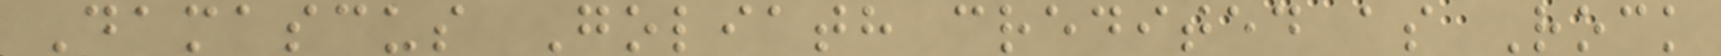Damascus Goliath credited as Rock
